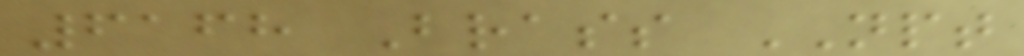6168 Brass NPT
